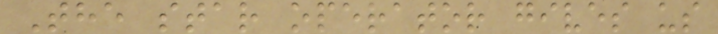The star operator gives us
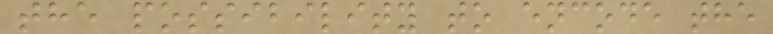the possibility to encode the
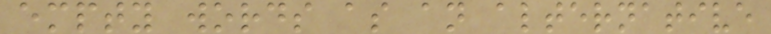empty words as an alternative
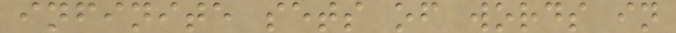infinite sets of words in
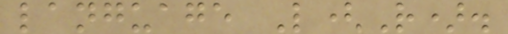language L(R).
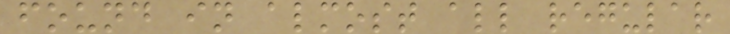found in almost all regular
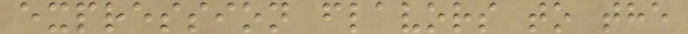expression flavors to the
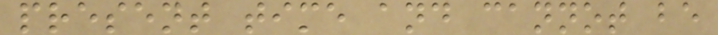present time and cannot be
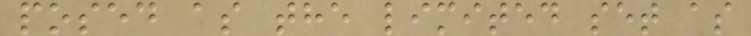posed as the limited set as
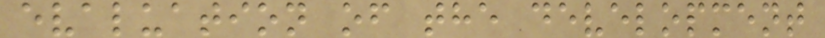evaluation of the development
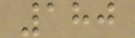180
